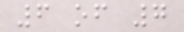6 of 7
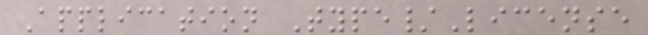Application Type/License
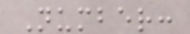Number:
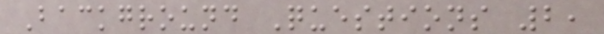Background Questions 2,
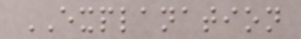EXPLANATION
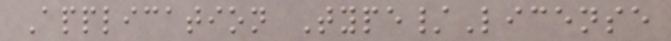Application Type/License
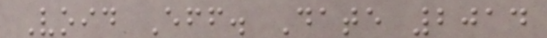Void Eff. Date 2014
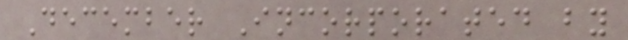December Incorporated by
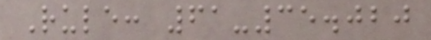Rule: 61-35.020
